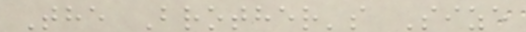The Brother's Size
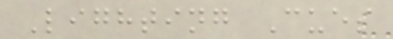Lighting Cues
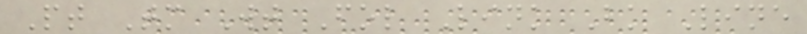Pt Tm Wt Fol Link Bk Line
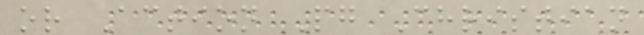or Action Pg Christian
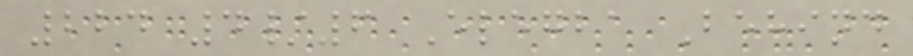224 4/6 Elegba Behind
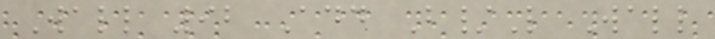Wall 92 Add B/L Wall
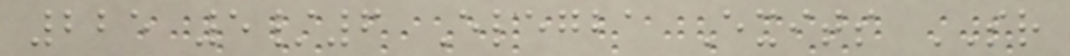225 5/6 Elegba Exits SR
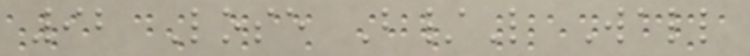92 Lose B/L Wall
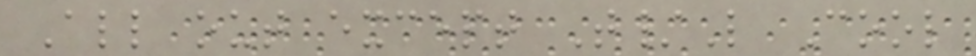All out except T/L Cool
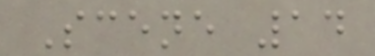Scene 14
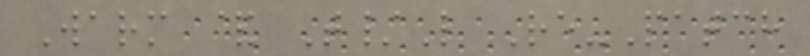Warm & T/L Re-Patch
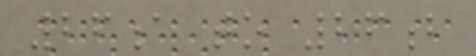26a to 26b
